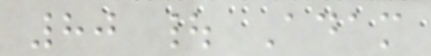80 | Adam
